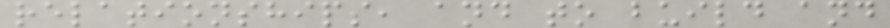relationships, and to build and
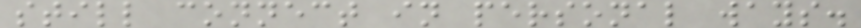still connect in personal ways.
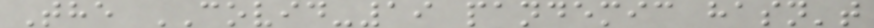The COVID-19 pandemic hasn't
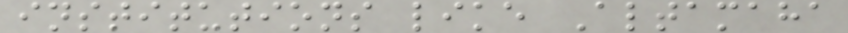institutions like Altamaha
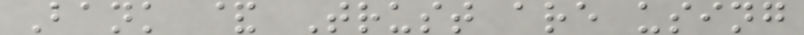Bank & Trust are using
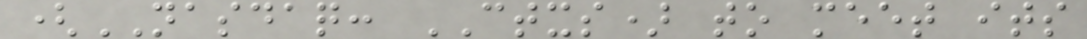(NASDAQ: CTXS) to meet its
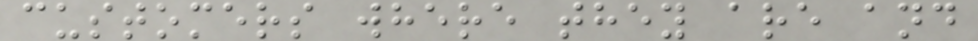customers where they are and
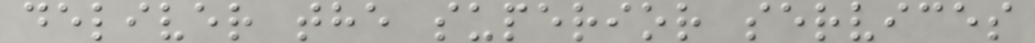deliver the superior services
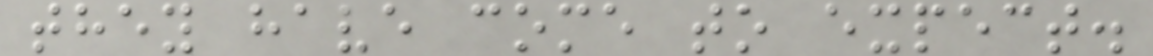they have come to expect.
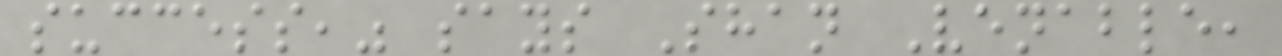success," says Shan Venable,
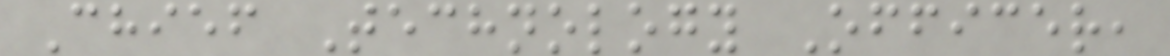Chief Technology Officer,
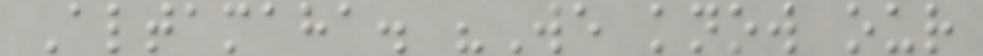Altamaha. "We know our
